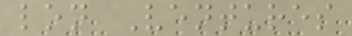lon Ventures
